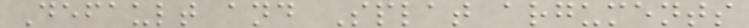Default and Splat arguments
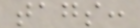tags:
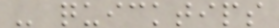- quicktips
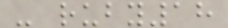- ruby18
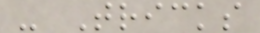- Tricks
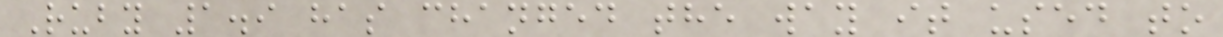Ruby 1.9 has changed the way it used to
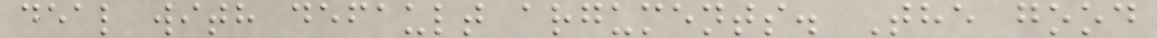deal with default arguments. The good
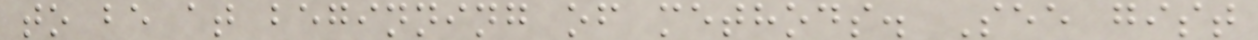to be at beginning of methods. See gist
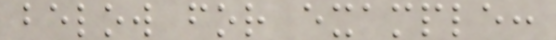below for example:
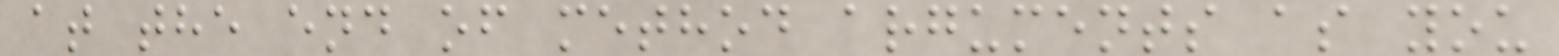at the end of method arguments as you
